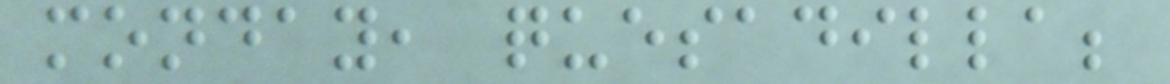monday, quesadilla;
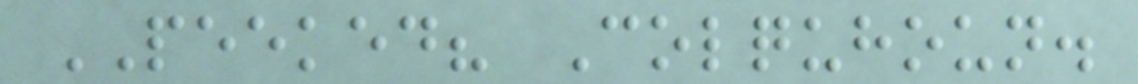PEEKED? Colquhoun.
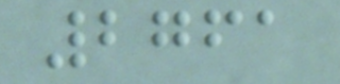2761
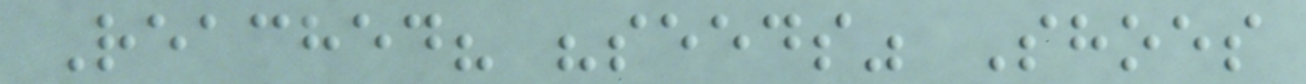Reached? "seeds" Shoes
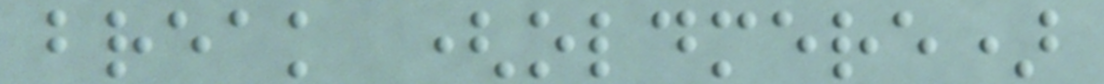break (oldmere)
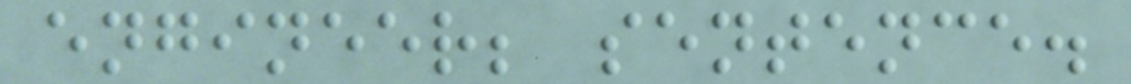engineer; sentence.
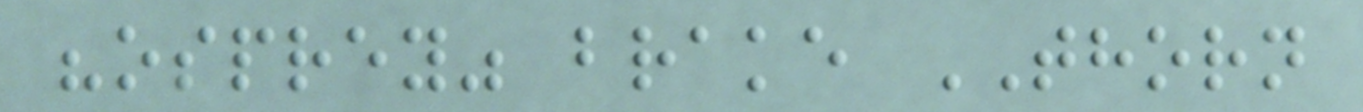"osprey" brake THORN
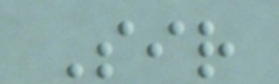Sir
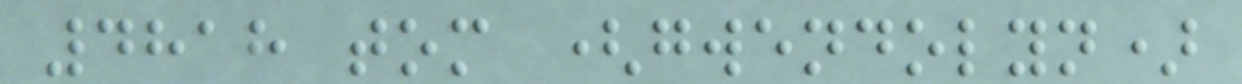4818 tom (gwendolyn)
